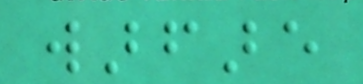warfare
